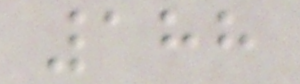188
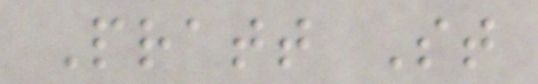Pratt St
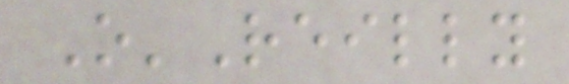O'Reilly
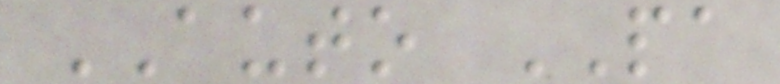AUTO PA
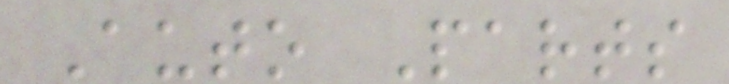Auto Parts
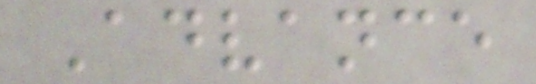Advance
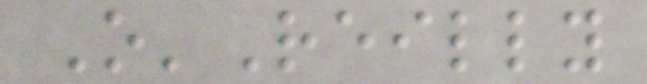O'Reilly
